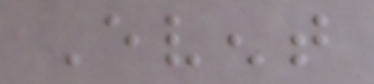Event
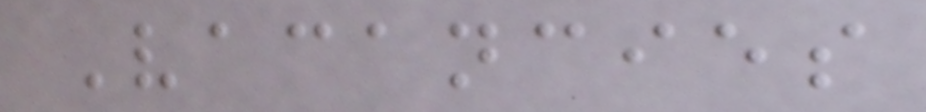Vacancies
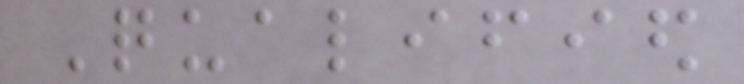Qualified
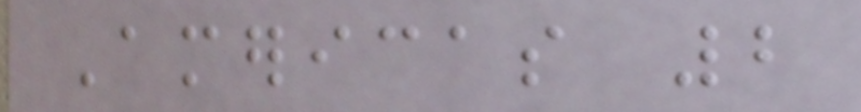Americas 2
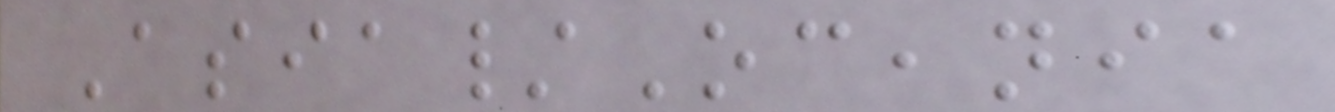Asia/Oceania
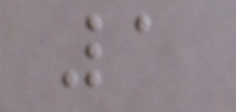1
